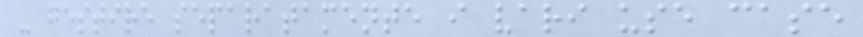- gestire separatamente i vari use case
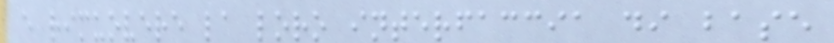e rimuovere la loro interfaccia di base
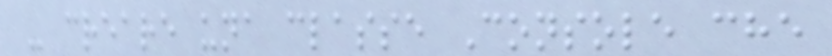- creare una classe Console che
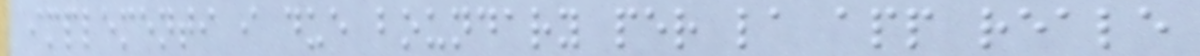implementi i due boundary per la app reale
